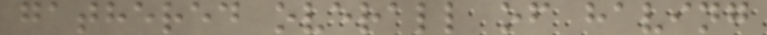gathered overall of having
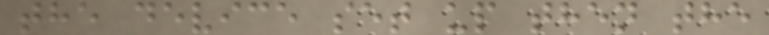the device set up then the
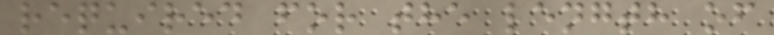required for the length of
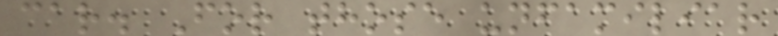car. For those unfamiliar
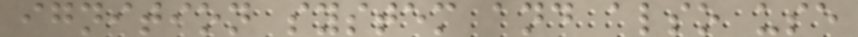ignition system and also use
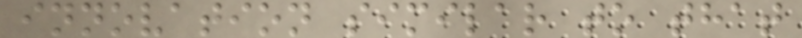innovation similar to that
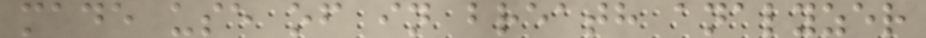made use of in breath analyzer
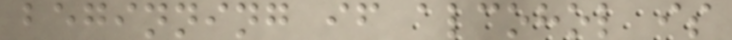beginning if alcohol is
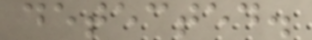detected.
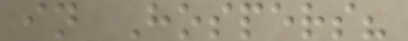in Hospers?
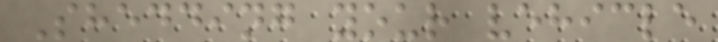Shedding your vehicle
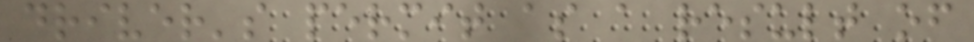driver's permit as a result of
